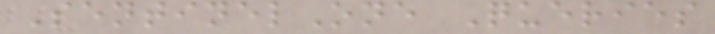SentinelOne Queries
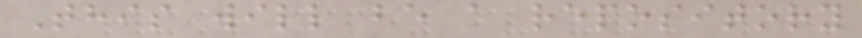This will be a repository
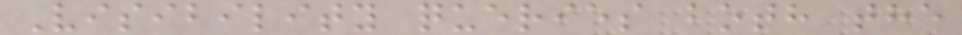Visibility queries both the
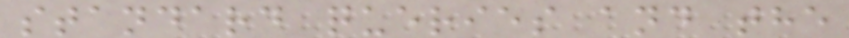standard queries and the
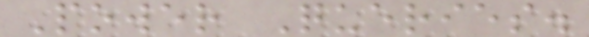Power Queries.
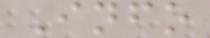Info
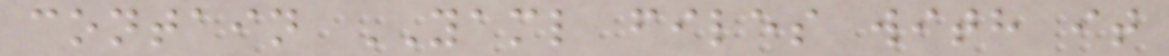contain YAML files with it
